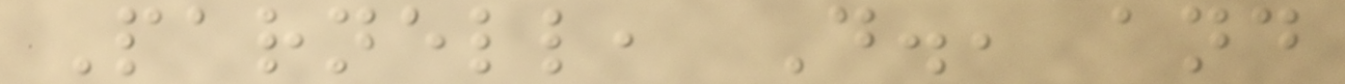Parnell, D., and
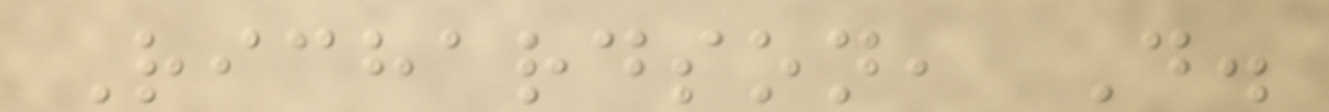Richardson, D.
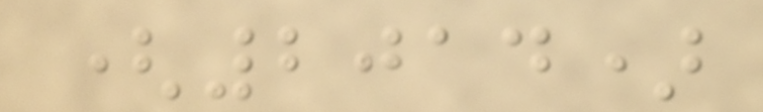(2014)
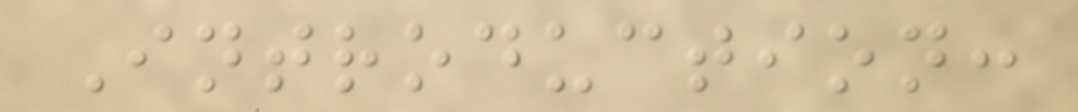Introduction:
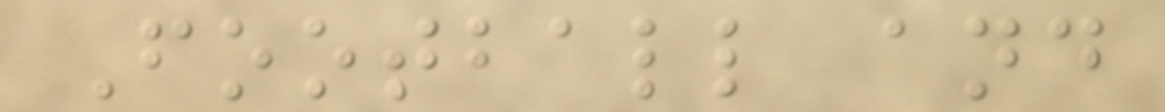Football and
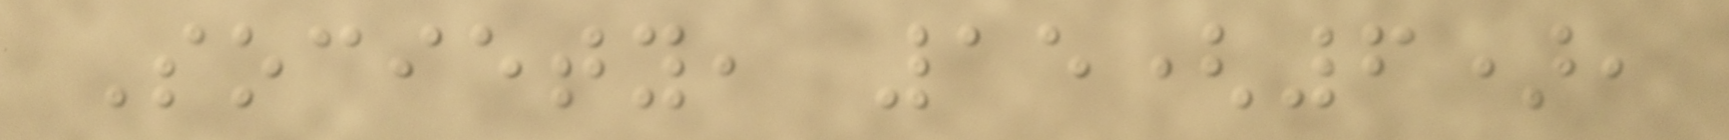Society, 15(6),
